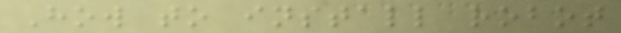How to install robot
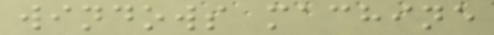windows machine
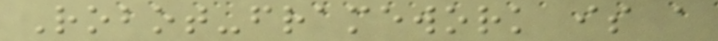Robot-framework is a
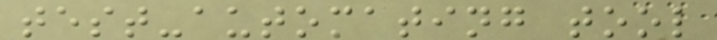test-automating tool
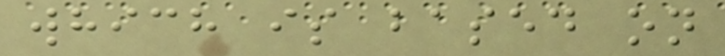which is based on
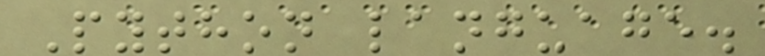Python language.
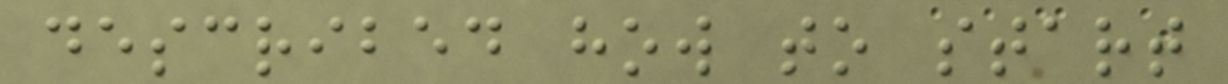described how to start
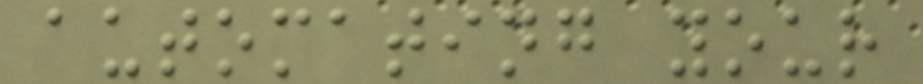automating your
